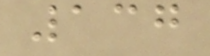137
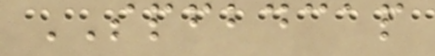SPFBDCAP
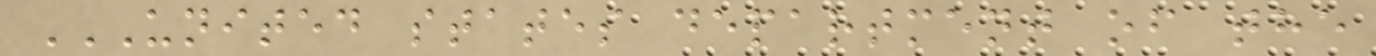UNITED STATES DEPARTMENT OF THE
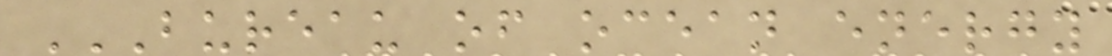BUREAU OF OCEAN ENERGY
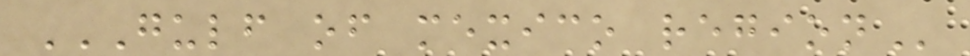GULF OF MEXICO REGION
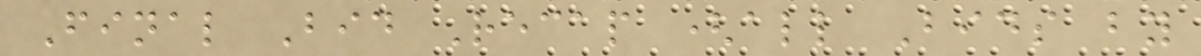Final Bid Recap (all Bids by
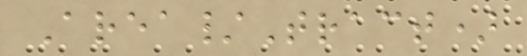Area/Tract)
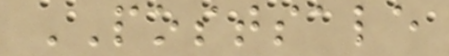POSTSALE
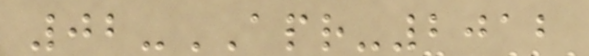02-APR-2012
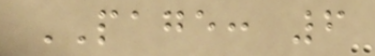PAGE: 6
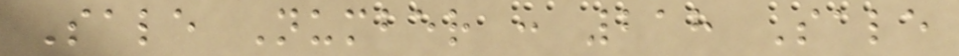Sale Number : 218 Sale
